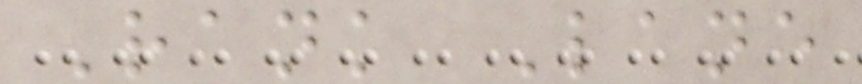Rank Lane
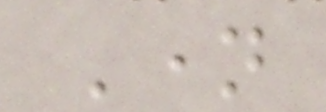Name
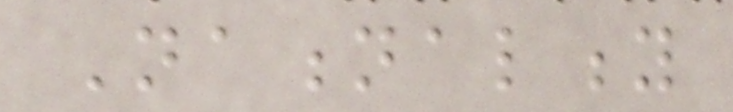Nationality
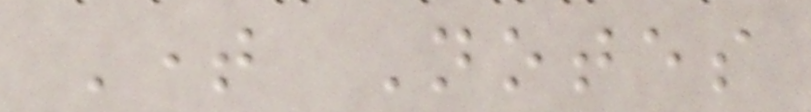Time Notes
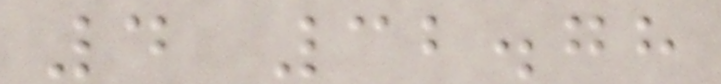4 32.78
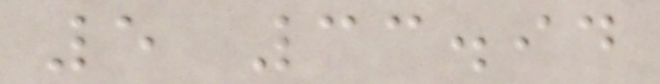5 33.94
